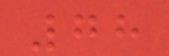78
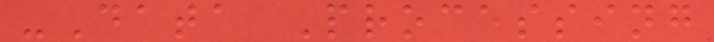-Data Processing
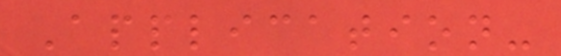Application-
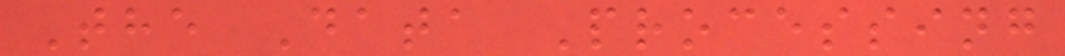The Data Processing
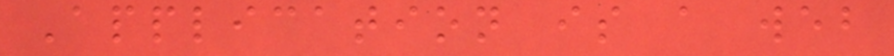Application is a web
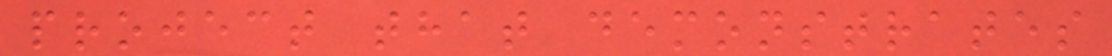project that demonstrates
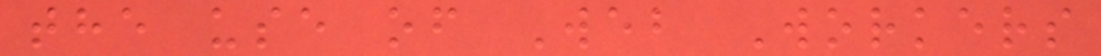the use of Web Workers
